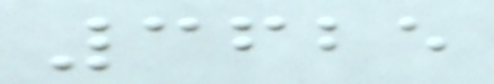3625
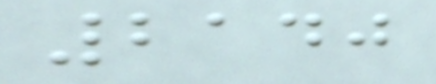2140
